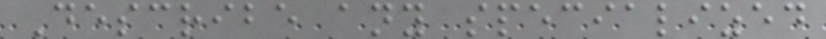Describe any specialized
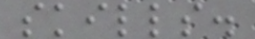skills.
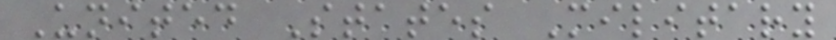United States Military
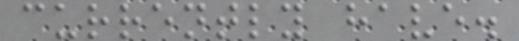currently have.
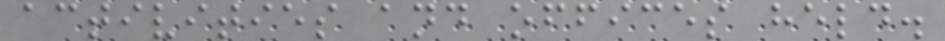activities and offices held.
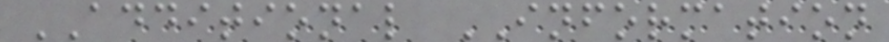ADDITIONAL INFORMATION
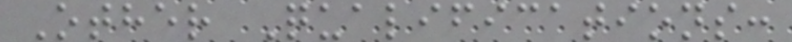Other Qualifications:
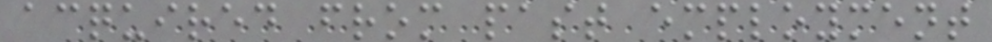acquired from past employment
